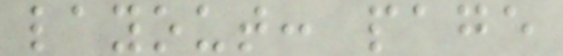layout: page
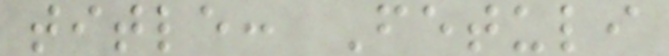title: Fetuli
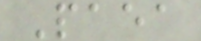Paea
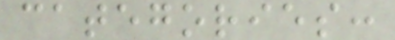categories:
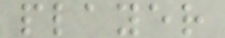player
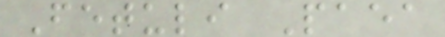Fetuli Paea
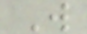W
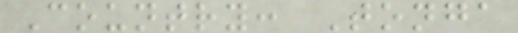Country: Tonga
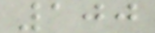100
